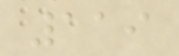119
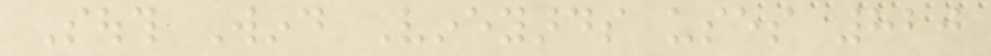South Wind Vineyards uses 820
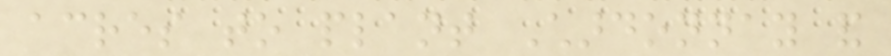acres to plant Chardonnay and
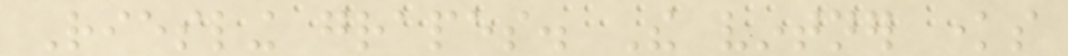Riesling grapes. The vintner knows
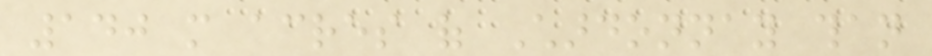140 more acres of Chardonnay than
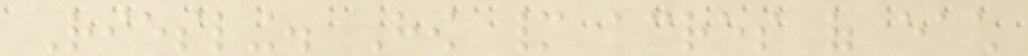Riesling. How many acres of each
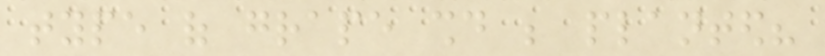type of grape should be planted?
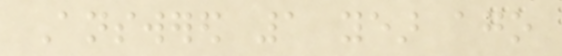Answered 1 year ago
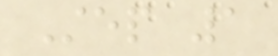Step 1
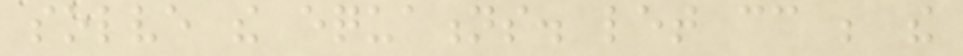solve the equations. let cc be the
